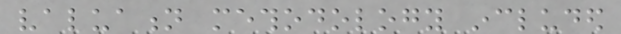valuation methodology included
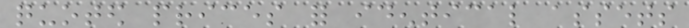quoted prices for identical assets
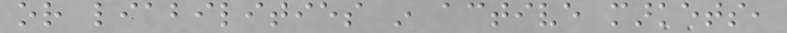or liabilities in active markets,
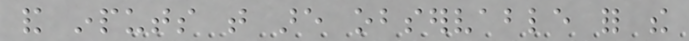and inputs that are observable for the
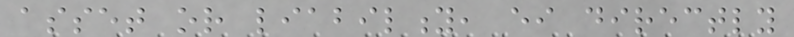asset or liability, either directly
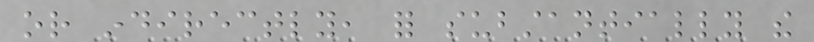or indirectly, for substantially the
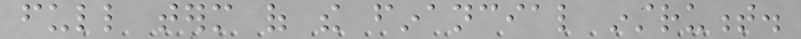full term of the financial instrument.
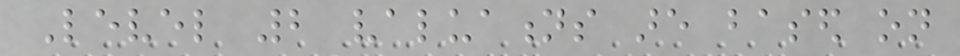Level 2 valuations are based on
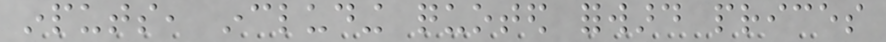inputs, including quoted forward prices
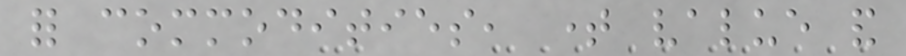for commodities, time value and
